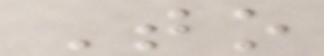To
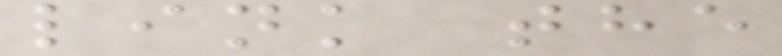link the
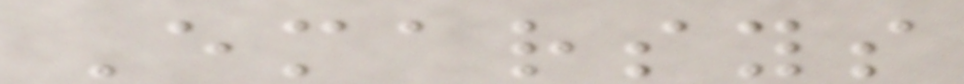Emarsys
